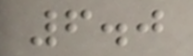6.0
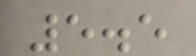5.5
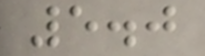5.0
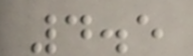4.5
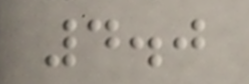4.0
